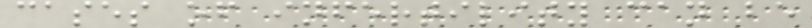cases of infertility can be
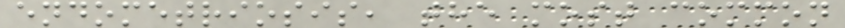endometriosis, the most common
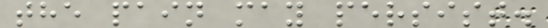the pain may persist.
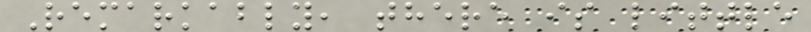Remarkably, there is little
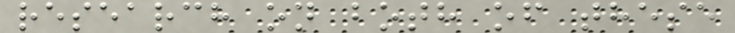research on both of these
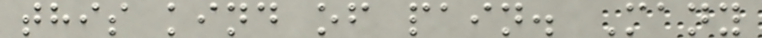this kind of pain. Many
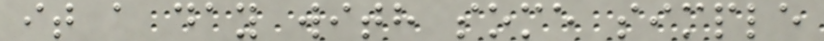it a day with some simple
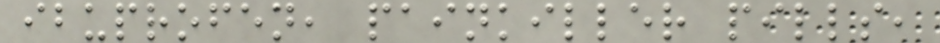ibuprofen, painkiller pills,
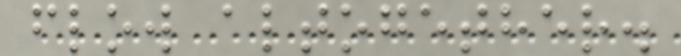flow altogether.
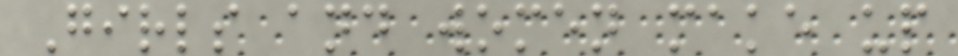Girls and women make up
